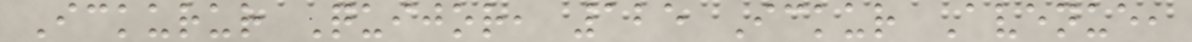Ickurur Quijor, 125 Ickur Avenue,
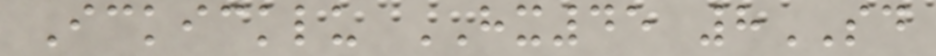Ickicklu HX45 8SD
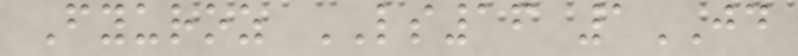Fyuroz LS16 1JD
